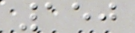150
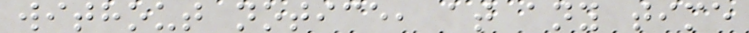without notice, at any time
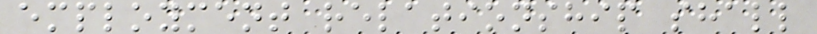employment relationship shall
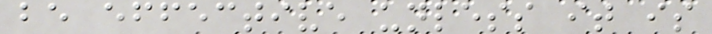be effective unless it is
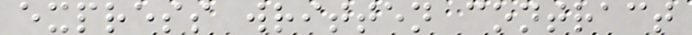express written contract
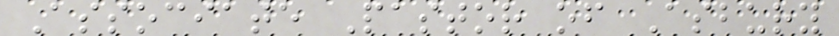Associate Pastor of Asbury
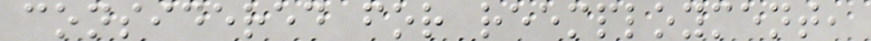considered for reemployment,
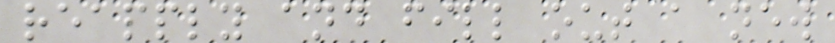reapply and fill out a new
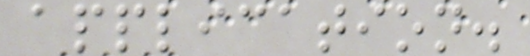application.
